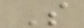S
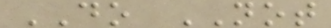DO NOT
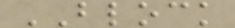BLOCK
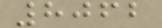8062
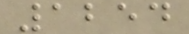1254
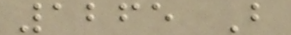1265 B
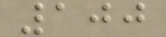100
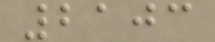2103
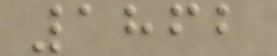1862
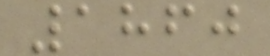1860
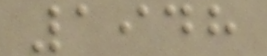1948
